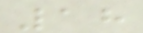18
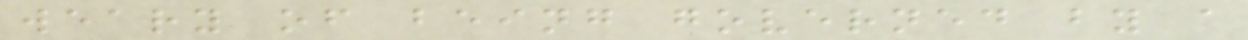weary of being governed by a
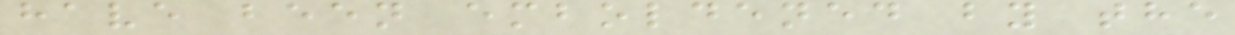have been emboldened by the
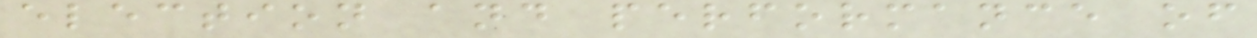election and performance of
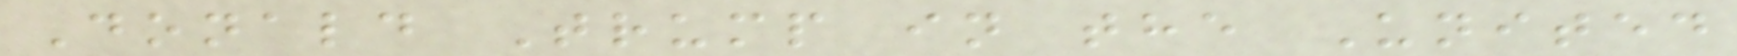Donald Trump in the United
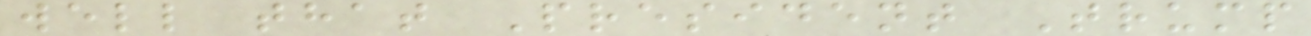well that President Trump
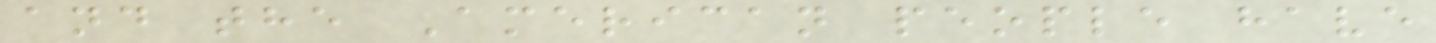and the American people have
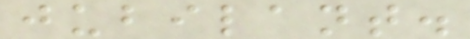jubilant.
